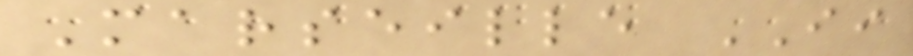Marseille II
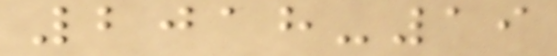2018-19
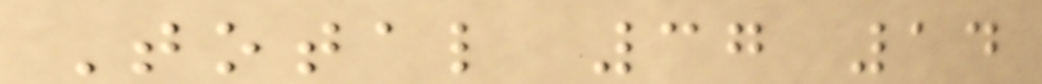Total 37 14
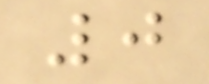0
